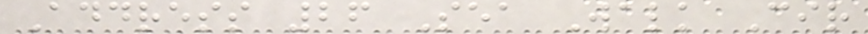Address 26 Sea Walk Cir
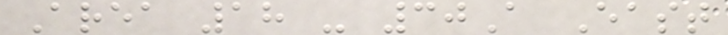Area 18 - 30A East
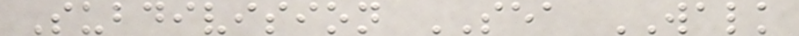Subdivision SEA WALK
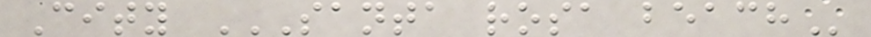City SANTA ROSA BEACH
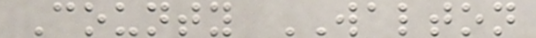County WALTON
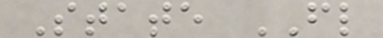State FL
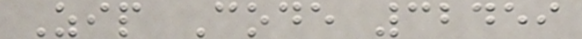Zip Code 32459
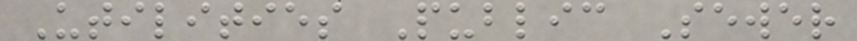Utilities Public Sewer
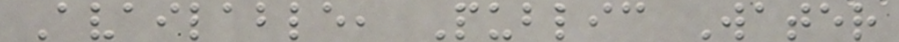Available, Public Water
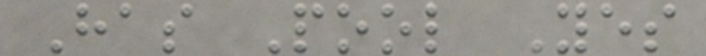Has Pool Yes
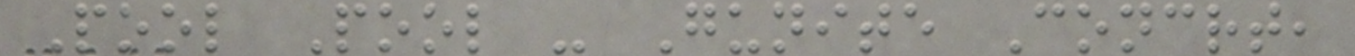Pool Pool - Gunite Concrt,
